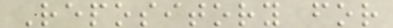Repository for
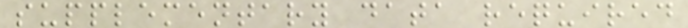supplementary data required
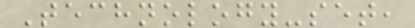Technology-set,
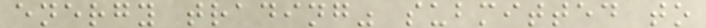energy trading" submitted to
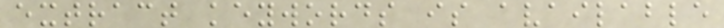extract keywords is available
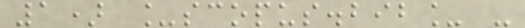1) _scopus.bib_ -
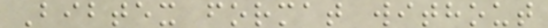Bibtex format without
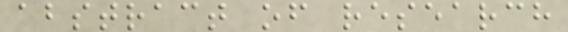abstract of research
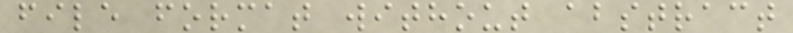file format without abstract
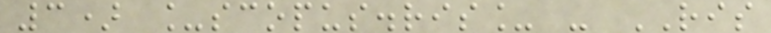3) _scopus.ris_ - RIS
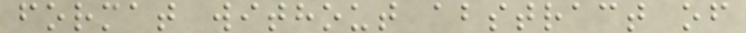format without abstract of
